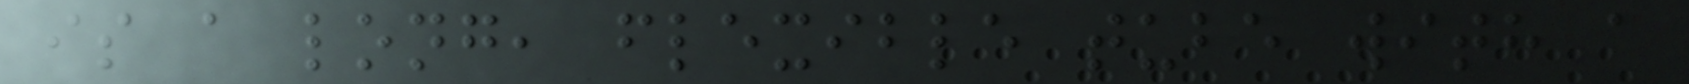is a long, flexible tube with a
